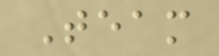Team
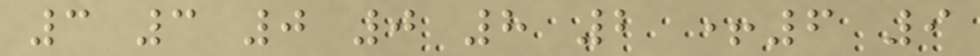3 3 0 0 8 2 +6 9
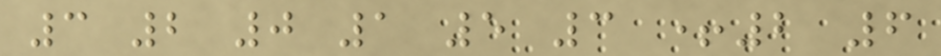3 2 0 1 5 3 +2 6
